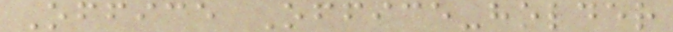Office Office-holder
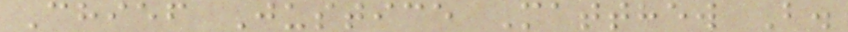Chief Justice Matthew B.
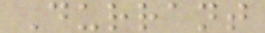Durrant
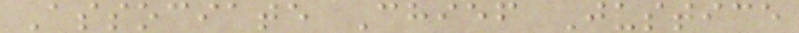Associate Chief Justice
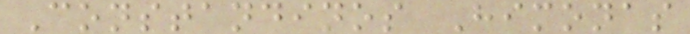Constandinos Himonas
